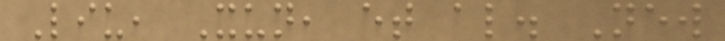Liu, Xun, et al. New
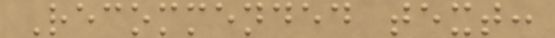Recommended text:
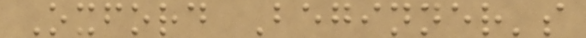Oxford Beginner's
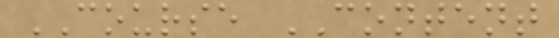COURSE CONTENT
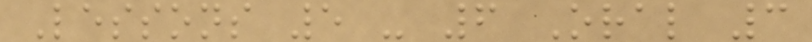Lessons 5 - 6 Oral 3
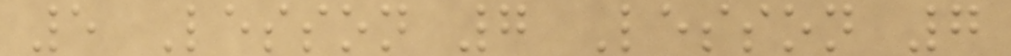5 Lesson 7 Lesson 7
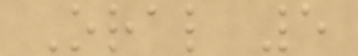Oral 5
